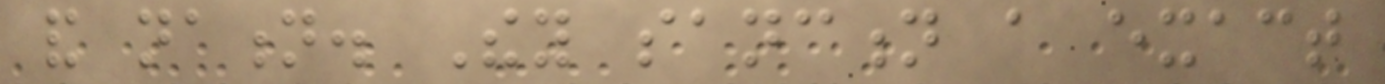and nation. They sanction a exact
